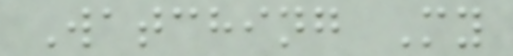Watching My
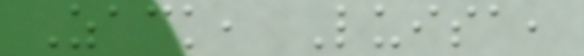Zack, Luisa,
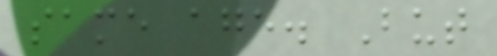same age. But
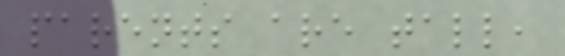parents are tall,
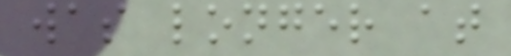was longer at
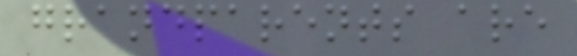grandparents are
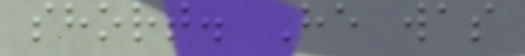short. He was
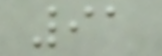91
